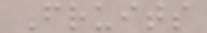Fruits
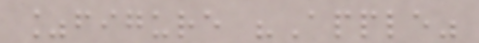%figure "Apple"
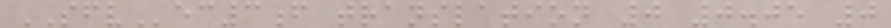SFVec3f translation 0 0.05 0
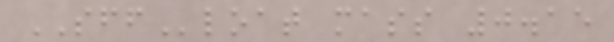SFFloat mass 0.15
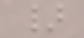}
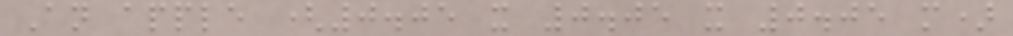An apple (0.05 x 0.05 x 0.05 m)
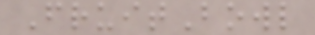FruitBowl
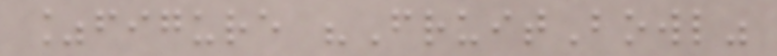%figure "FruitBowl"
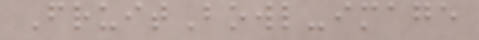FruitBowl-image
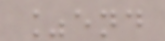%end
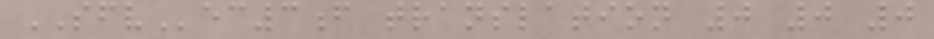SFVec3f translation 0 0 0
